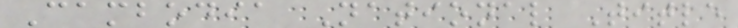Cambodia National Title
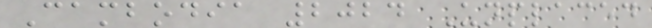Cambodia 2024 Unplaced
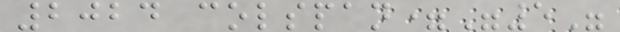2024 colspan="5"
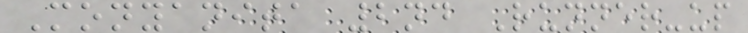Monyanita 2nd Runner-up
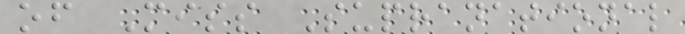of Miss Supranational
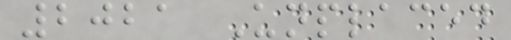2021 Unplaced
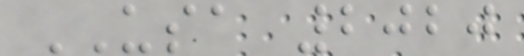USA 2020
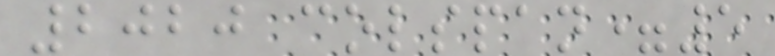2020 colspan=5
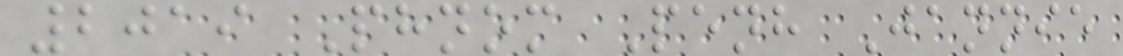2019 Phnom Penh Jannie
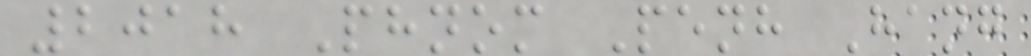2018 Phnom Penh Hang
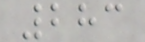283
